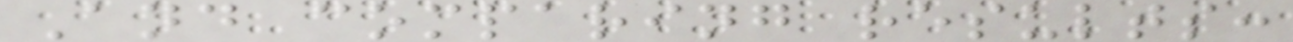And comparing results:
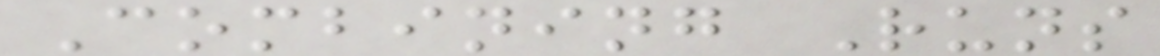Combining Runs
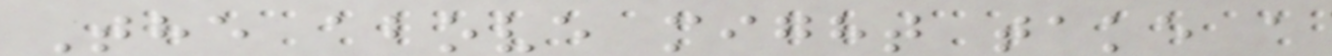The above might take a
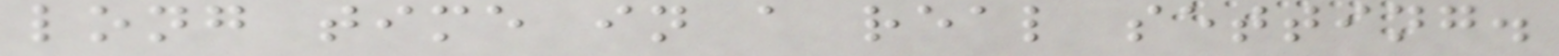long time in a real setting.
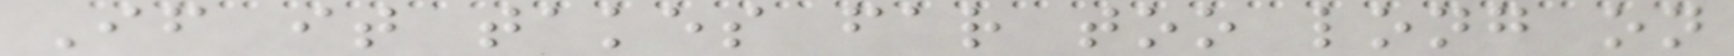If it takes far too long on
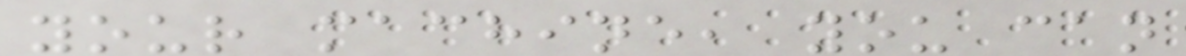your machine, you can
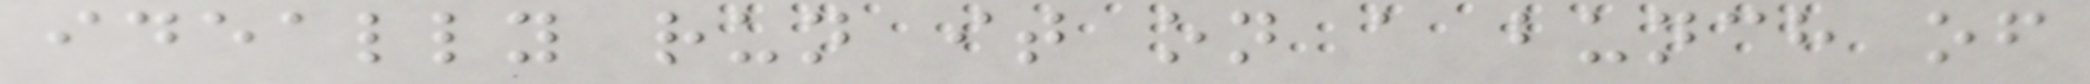ideally run it on a bunch of
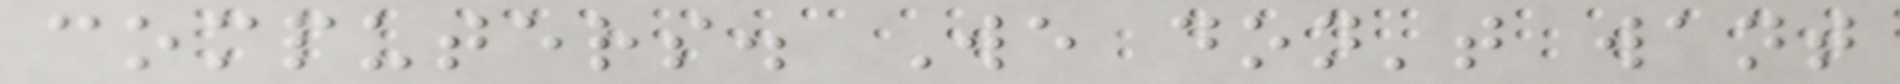computers. We don't want
